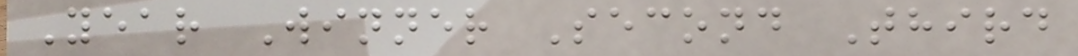Year Winner Second Third
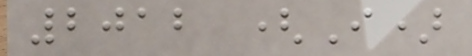2012 (I)
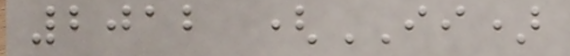2012 (II)
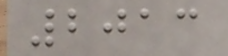2013
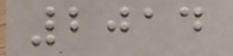2014
